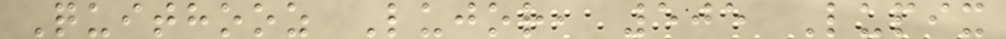Quithooz Lujor, 505 Lupix
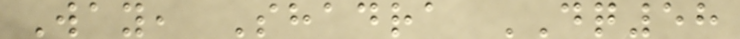Way, Shadra DQ58
